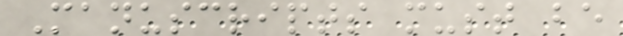Manuscripts must be
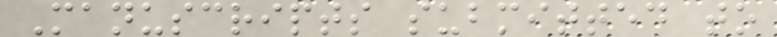Manuscripts submitted to
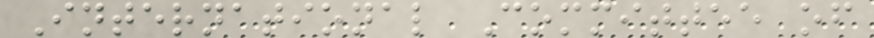International Committee of
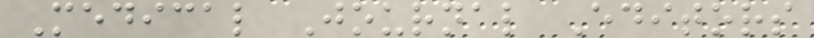Medical Journal Editors
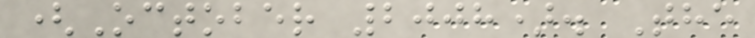(October 2008). The
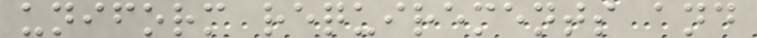uniform requirements and
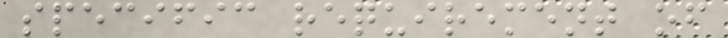specific requirement of
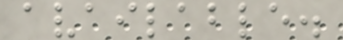available.
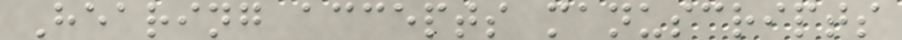Hearing accepts manuscripts
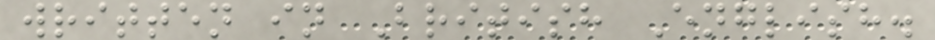written in British English.
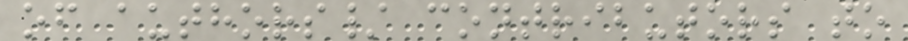of authors/ contributors to
